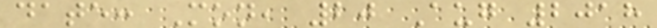date: Mon, 20 Aug 2018
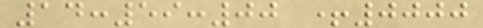14:59:00 +0000
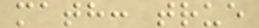math: true
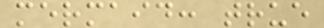mermaid: true
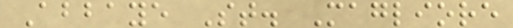Abbaye St. Magliore
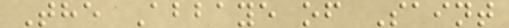The Abbaye of Saint
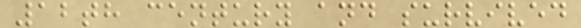12th century and survived
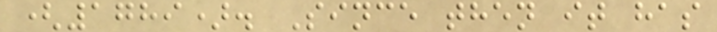(1789). Since then it has
